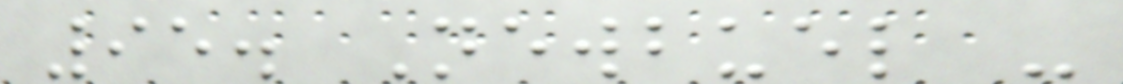95. Newbuel -
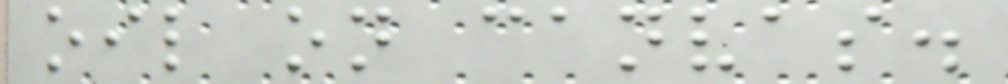oil on canvas.
